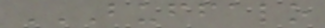BUFFALO
